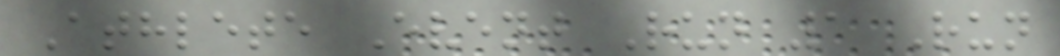Athlete Event Run 1 Run
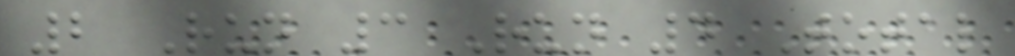2 Run 3 Run 4 Total
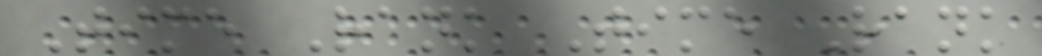Time Rank Time Rank
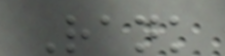Rank
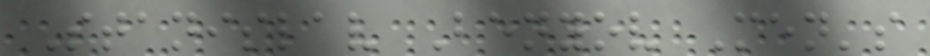Stanislav Benyov Men's
